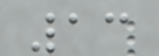13
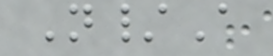N/A
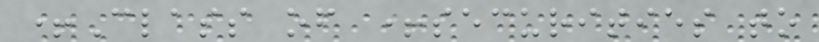+Class of +securities to
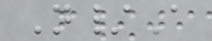N/A
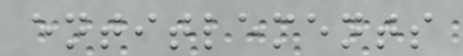entitlements
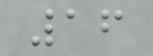16
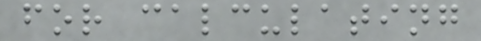for calculating
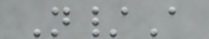N/A
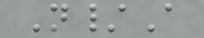N/A
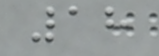18
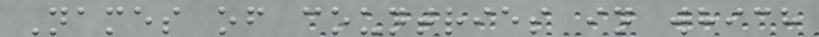Names of countries in which
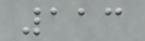113
